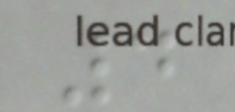4
